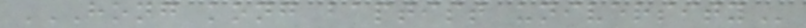HONG KONG BAPTIST UNIVERSITY
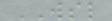WSL
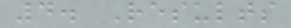4. Results
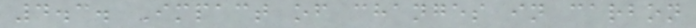4.3. Impact of changes in carbon
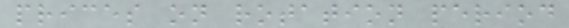prices on rotation period
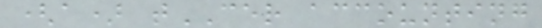(a) tCER accounting
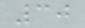30
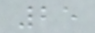25
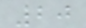20
